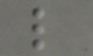l
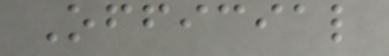Official
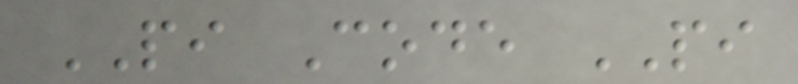PI Code PI
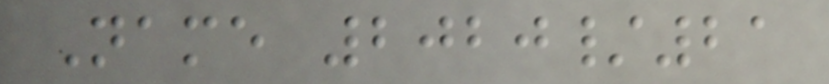Name 2020/21
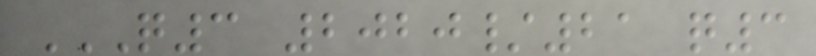Q3 2020/21 Q3
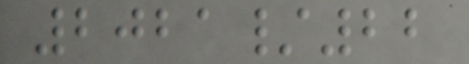2021/22
